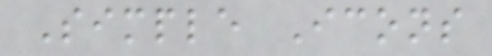Simple Icons
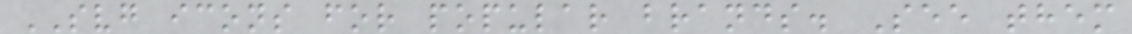SVG icons for popular brands. See them
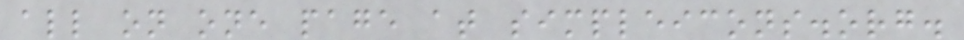all on one page at simpleicons.org.
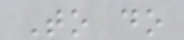To do
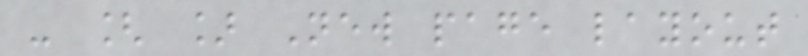- [ ] New page layout
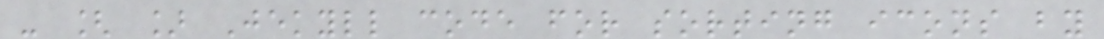- [ ] Jekyll code for sorting icons by
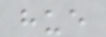hue
